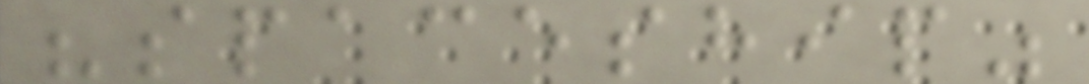"spaceship"
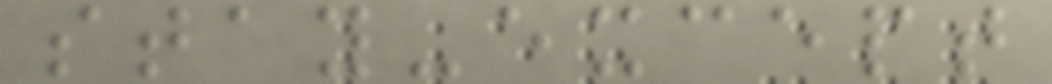stay-except
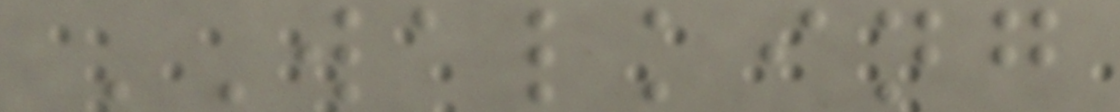WALKING
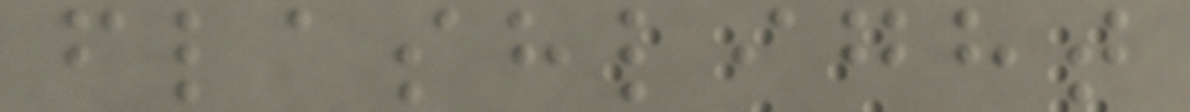flashlight
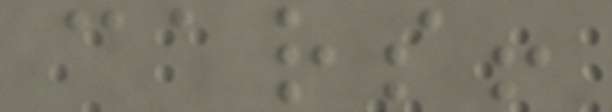cars!
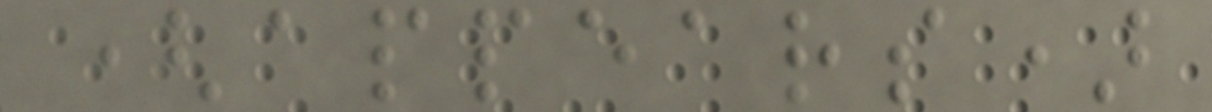(appears)
